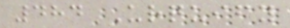484 Urquify
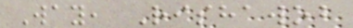Way, Rishawob
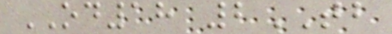OD18 2TB
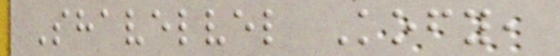Shavelvel Kofy,
